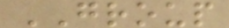GROUP
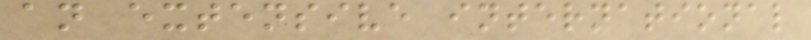an extensive international
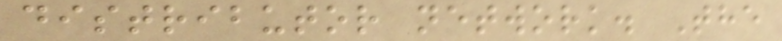distributor network. The
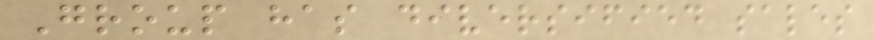Group has diversified sales
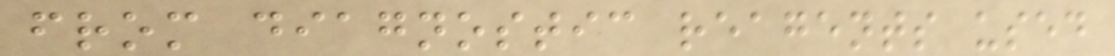from diagnostic reagents used
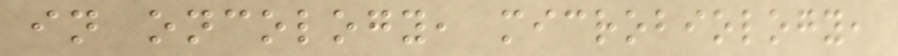in oncology, microbiology,
